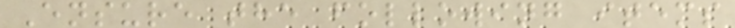Ensure the following items
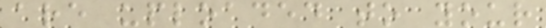are uploaded to your
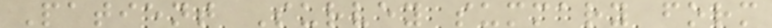Patient Survey summary form
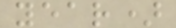year)
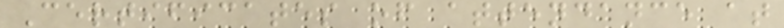Certificates of attendance at
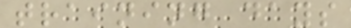training days
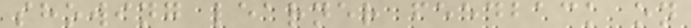showing learner feedback on
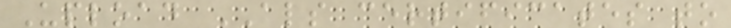Upload ALS certificates to
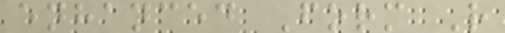enhanced Form R
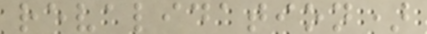revalidation)
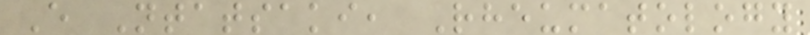E Ntatsaki, Rheumatology
